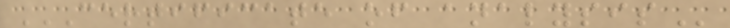CERTIFICATE OF ANALYSIS
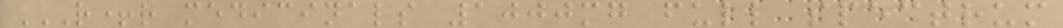R+R MEDICINALS 1000MG FULL SPECTRUM
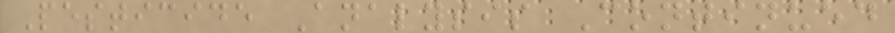Pesticide Analysis Continued
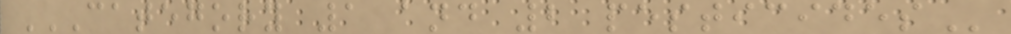CATEGORY 1 AND 2 PESTICIDES
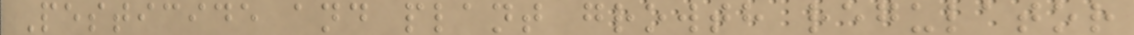Pesticide and plant growth regulator
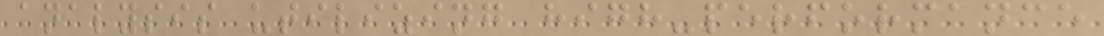analysis utilizing high-performance
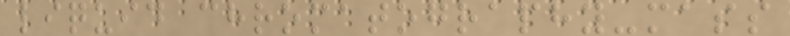liquid chromatography-mass
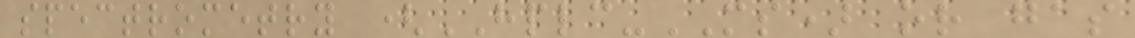spectrometry (HPLC-MS) or gas
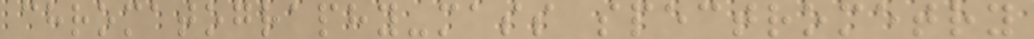chromatography-mass spectrometry
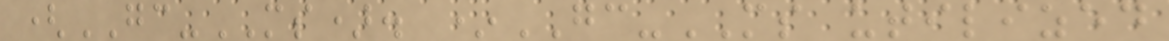(GC-MS). *GC-MS utilized
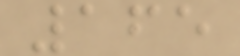165
